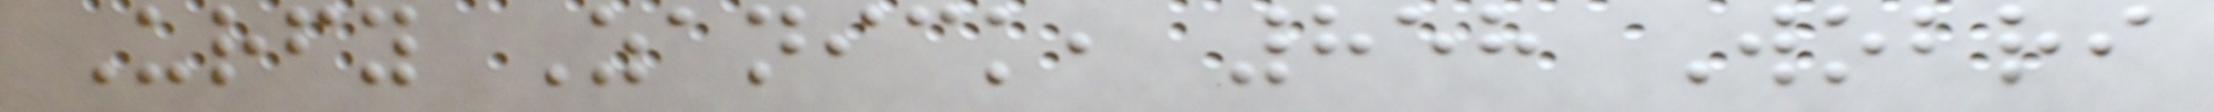Urfy Zanick, 858 Wobri
